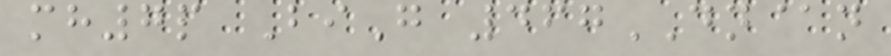mh7p BiG 467DN@n
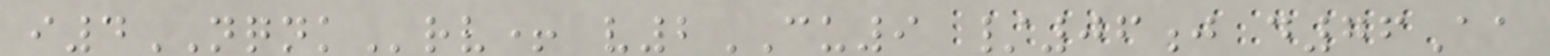i4NQNKrv+ v2CU9 /06j d76Aa
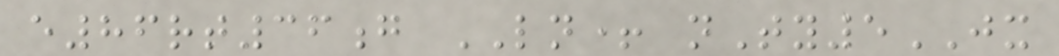e86rt36g LN+ nTy5JX
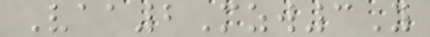Vaa2Mzw3Y
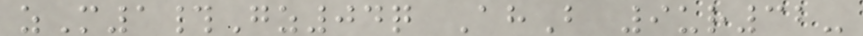zM1#Gz04q AhB 9ur32-
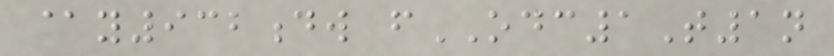@y932dw fODC1T1n
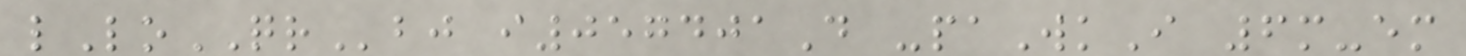lLoQRbj i057401D -paWkI 6m-em
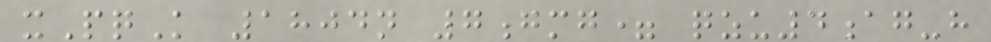xPqK 1804n 7gmg= qzu4ag-h
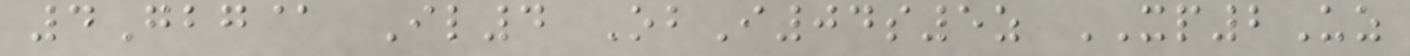4Gbg@ Il4 ObI04s5z XP2Uz
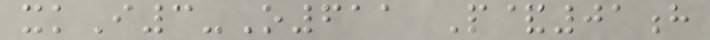xkI3-O611 P&01h
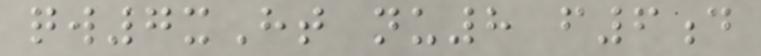qw7xHt nu8 f6d
